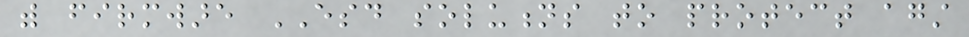with firmware ESD solutions to protect against
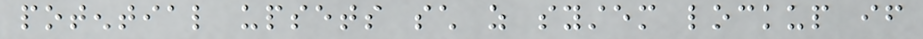potential upsets such as system lockup if
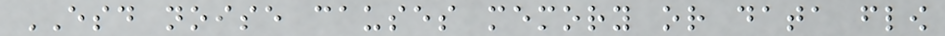ESD noise causes memory or data flow
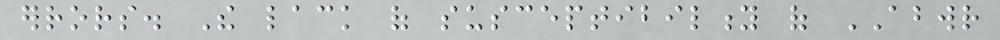errors. The lack of susceptibility of ABWR
